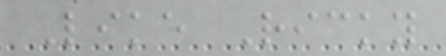Like Ricky
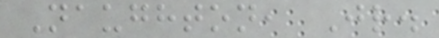Naughton, Jr.
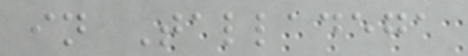in Talladega
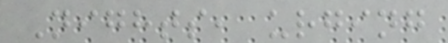Nights, urging
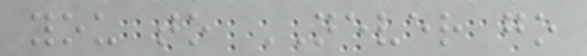you to NEVER go
